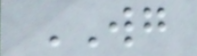WG
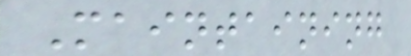Maintaining
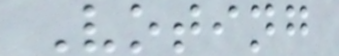Voting
